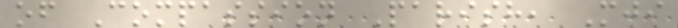of Compassion Parish, Mji
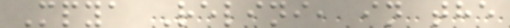Mpya Relini, in the
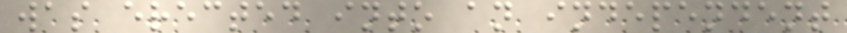was erected into an independent
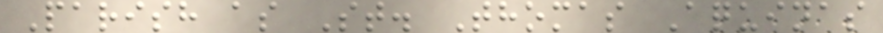Parish as St. Thomas Aquinas
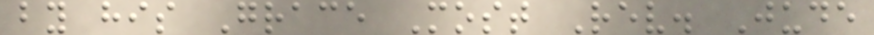by his Grace Most Rev. Jude
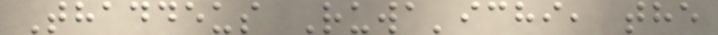Thaddeus Ruwa'ichi, the
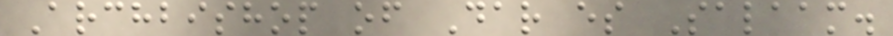Archbishop of Dar es Salaam.
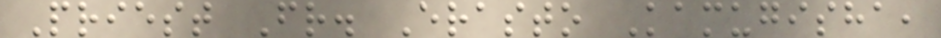Priest Fr. Erasto Kamugisha,
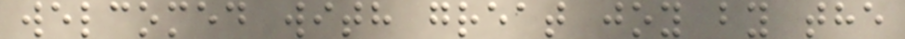welcomed with great joy by the
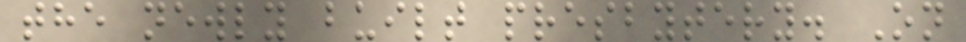the newly built presbytery. On
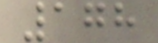178
